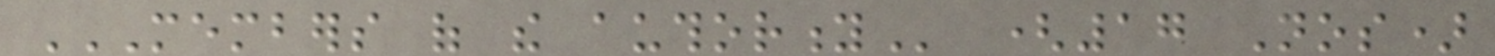MEMBERS OF THE AUTHORITY (17 Nos)
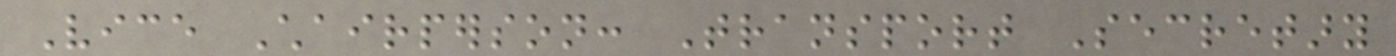Vice Chairperson: Transport Secretary
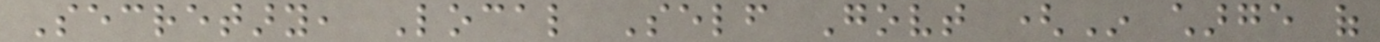Secretary, Local Self Govt (In charge of
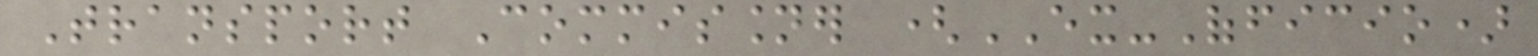Transport Commissioner (EX-Officio)
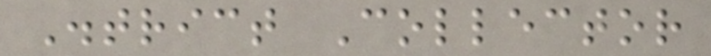District Collector
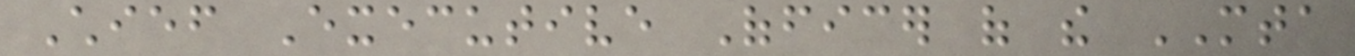Chief Executive Officer of the MTA
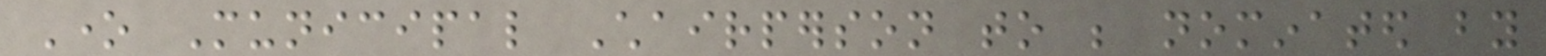One Municipal Chairperson to be nominated by
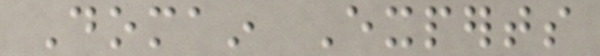Domain Experts
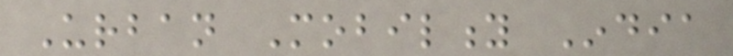Urban Mobility India
